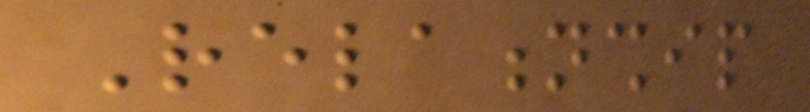Relationship
